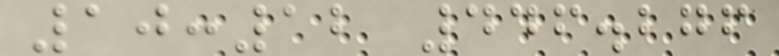10:12 446.276
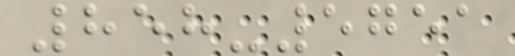858-5751
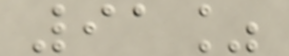91%
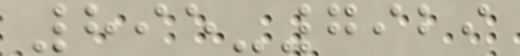895-7929
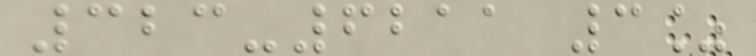323-6211 3%
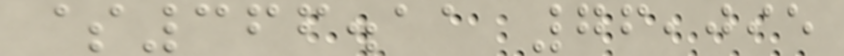$366.11 76,095
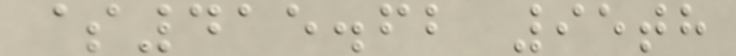$415.62 95th
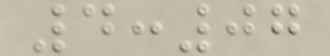4:07
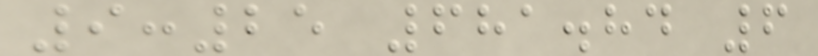9:25 681.84 6
